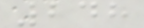248
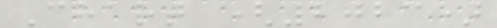Chart (2023)
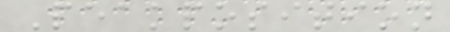Peakposition
